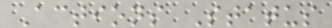Actions Status
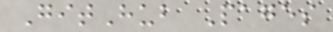GitHub Pages
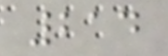214
